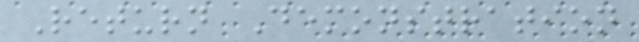Return Demonstration
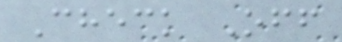Check Off
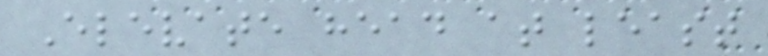Elevate head at least
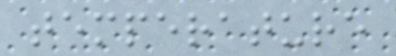temperature
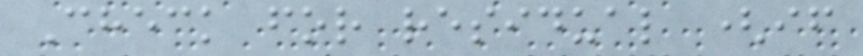Check for residual (if
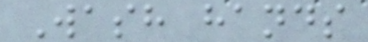Wash hands
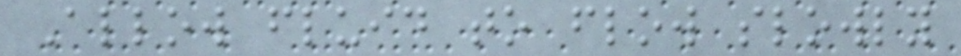Allow fluid to flow slowly
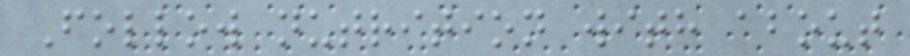Follow nutrition with about
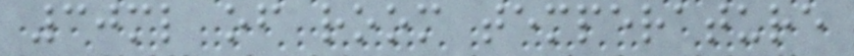30ml of room temperature
